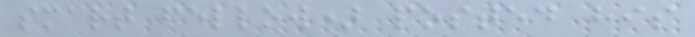smart fellow) posted his
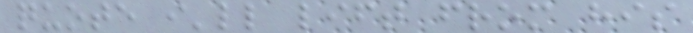quote i'll lift from his
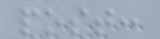post:
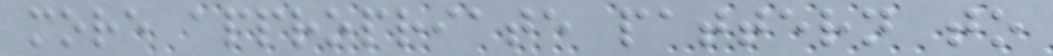more appropriate pattern to
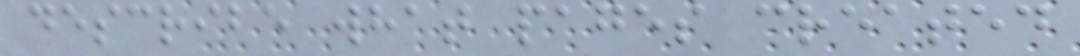describe what pages created
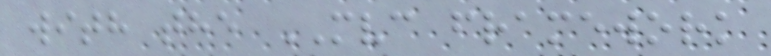with the MVC framework
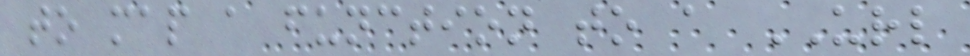to map a function to a URL
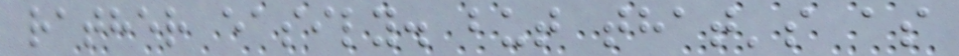rather easily. but that's as
